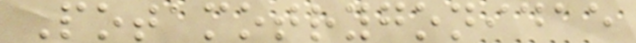Potamotrygonidae
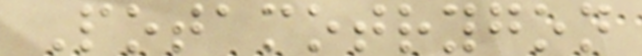Potamotrygon
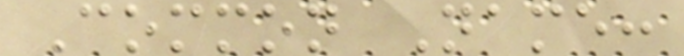Common Name:
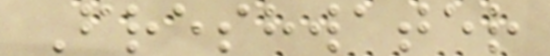Freshwater
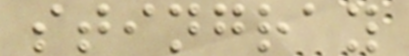stingray
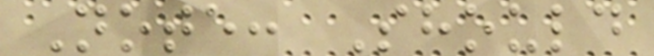Note: Should
